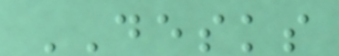DESKS
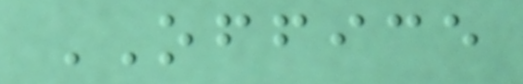OFFICE
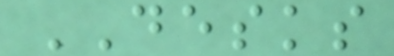DESKS
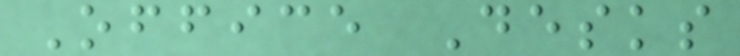Office Desks
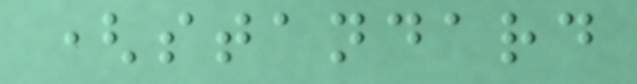(standard
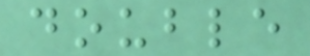double
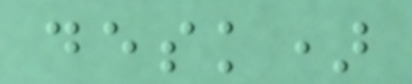desk)
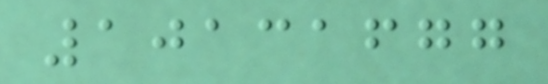10131677
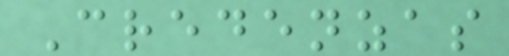Credenzas
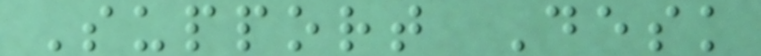Support Desk
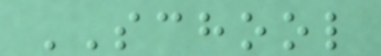SCHOOL
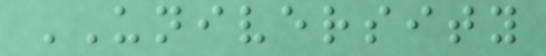UNIVERSITY
